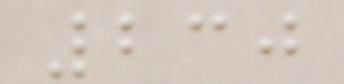230
